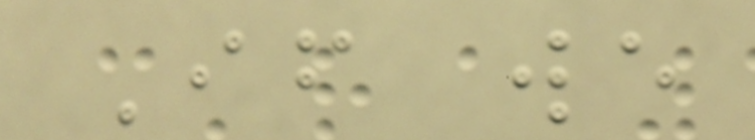If we
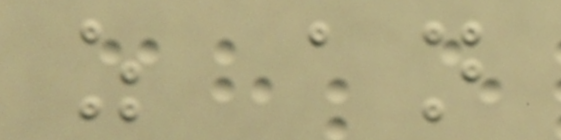as an
